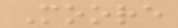Moore
